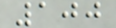100
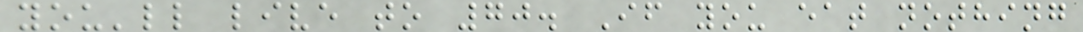you'll live to 70. If you eat nothing
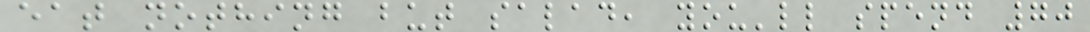eat nothing but salad, you'll spend 70
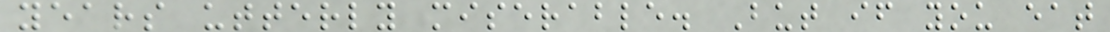years utterly miserable. But if you eat
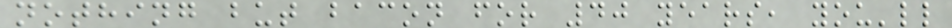nothing but bacon for 40 years, you'll
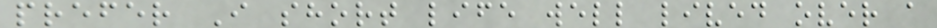prefer I short life well lived over a
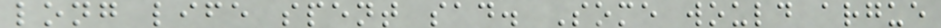long life spent sad. Some would argue
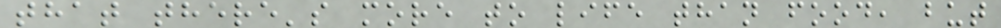that there's more to life than food, but
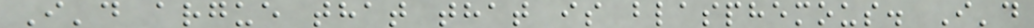I'd argue that that is blasphemous. I'd
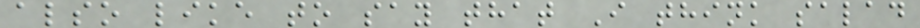also like to say that I think salad
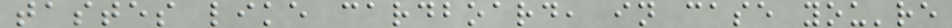tastes like cardboard, in case you're
